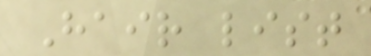Hair list
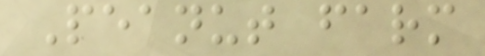Peanut farm
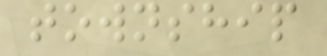township
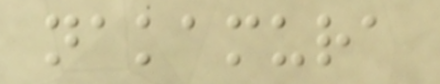nakamura
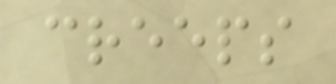creeps
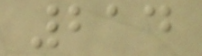214
